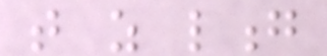that as long
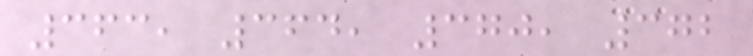363, 364, 370, 372
